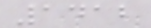1412
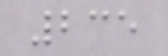235
